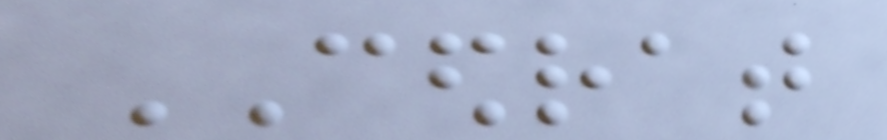CEDRAT
